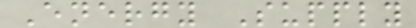Energy Supply
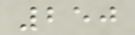250
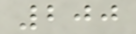200
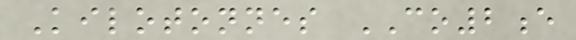Kilotonnes CO2e
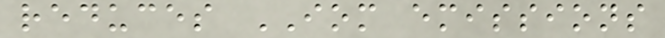reduces IOM emissions
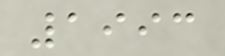1993
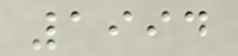1994
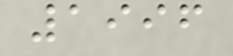1996
